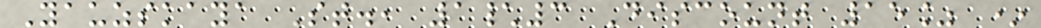Yauzskaya St., 1\3 Discount 15% *
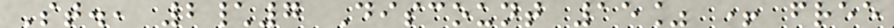St., 2\7 Discount 15% + free
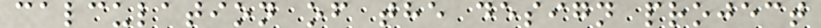calculation of the design project
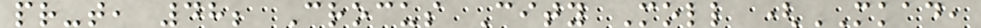pr-t, 48; Crocus City Moll (MKAD,
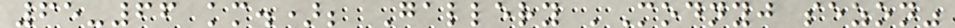65-66 km.); Gallery 'Modnyj sezon"
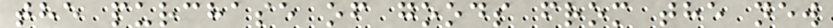the purchase of goods from the new
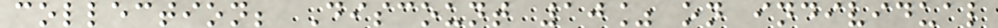collection; Discount 10% on individual
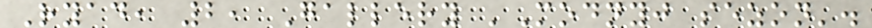Ryad, 2, Gallery 'Modnyj sezon'.
